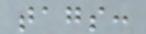tags:
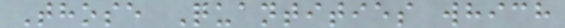Those Quantities which
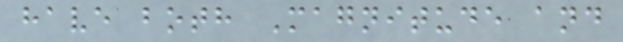have both Magnitude and
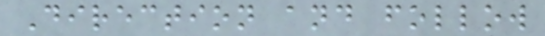Direction and follow
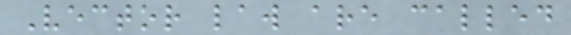Vector law are called
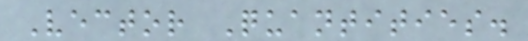Vector Quantities.
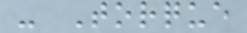- Torque
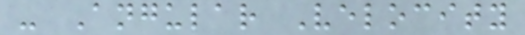- Angular Velocity
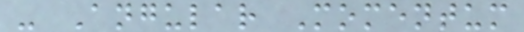- Angular Momentum
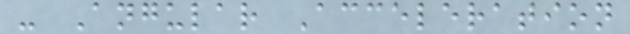- Angular Acceleration
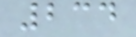234
